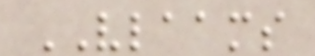VLAAMS
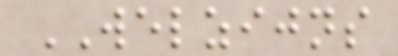WELZIJNS
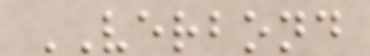VERBOND
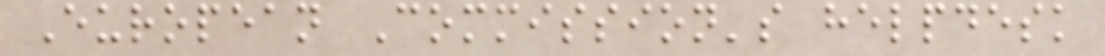European Commission's helpdesk
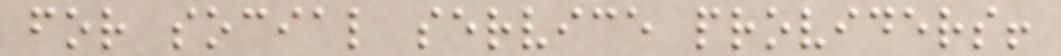for social service providers!
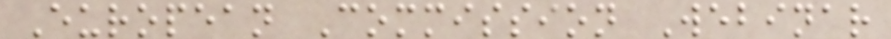European Commission Webinar
